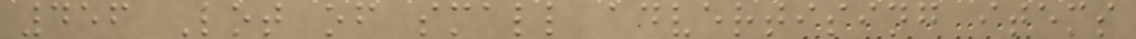456 Lot of small advertising items
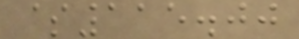$115.00
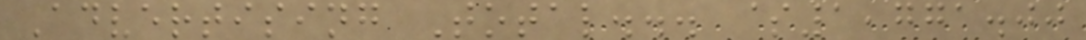Advertising Total... $1,771.00
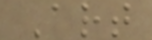Art
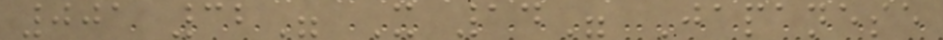001 32" X 14" Japanese
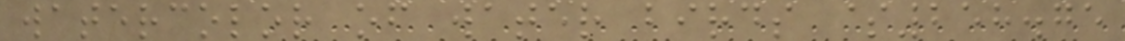watercolor of water birds $258.75
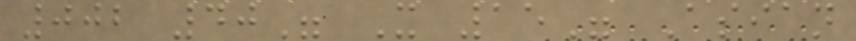002 40" X 15" Asian
